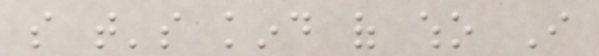so that's kind of who I
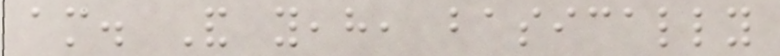am. And yeah, basically
